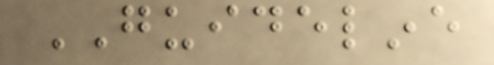GUIDELINE
